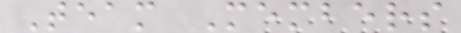Team Members
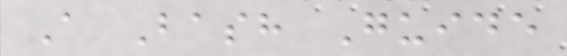A Bash Guide
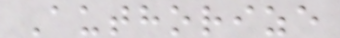Authorize
